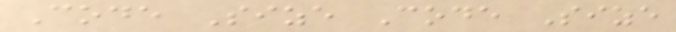Code Size Code Size
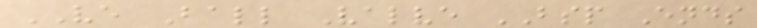VE Ball Valve BSP Ends
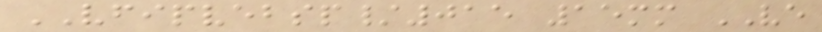VFIPVEBSP/015 15mm VE
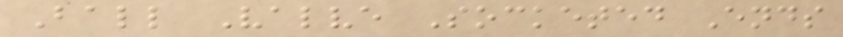Ball Valve Socketed Ends
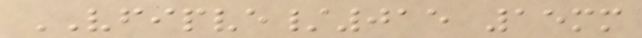VFIPVE/015 15mm
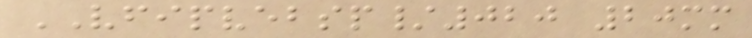VFIPVEBSP/020 20mm
